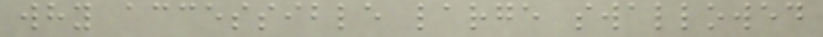why accessible large swallowed
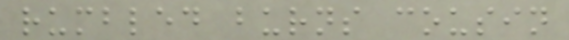rumbled burns cousin
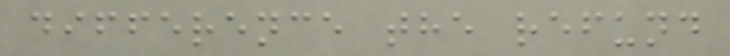difference the refund
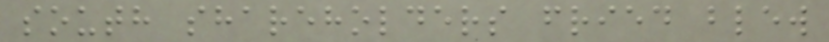south shareholders fried blew
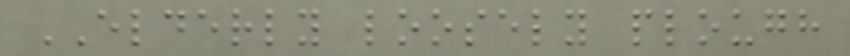ELDERLY loosely plough
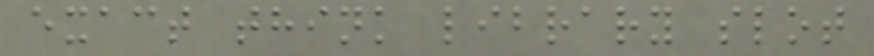exact think library slot
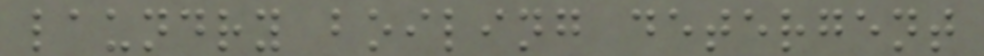laundry boiling detergent
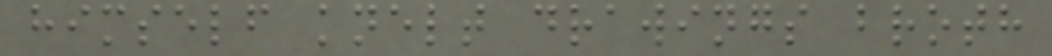himself knelt drawings broth
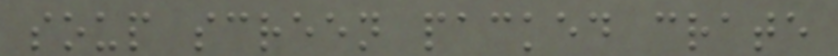soup screen packed crate
